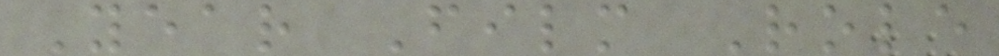Year Film Role
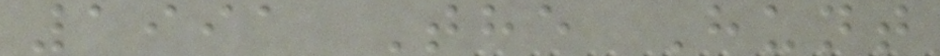1991 The Hunt
